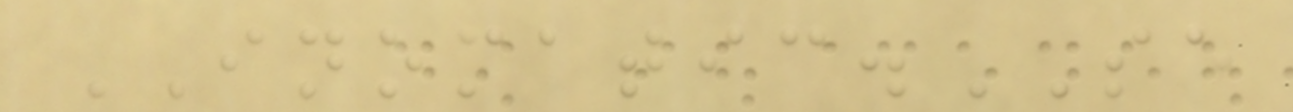INOMATIC.SE
